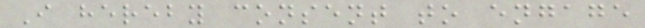I hereby consent to engage
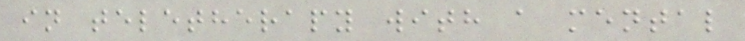in teletherapy with a mental
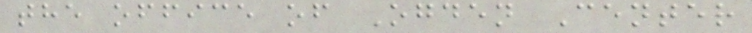the office of Ogden Center
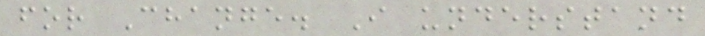for Change. I understand
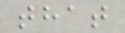that
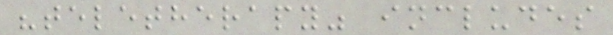"teletherapy" includes
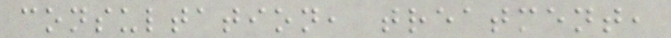consultation, treatment,
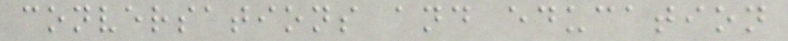conversations and education
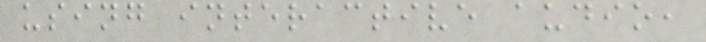using interactive audio,
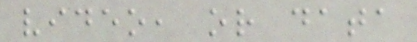video, or data
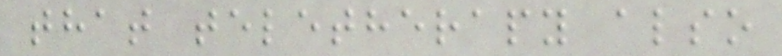that teletherapy also
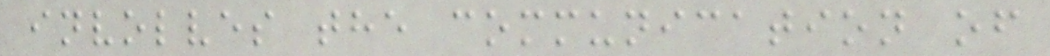involves the communication of
